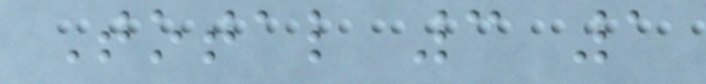Total 3 1
